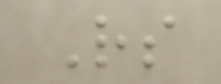Rs
